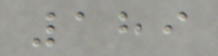189
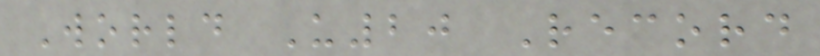World U20 Record
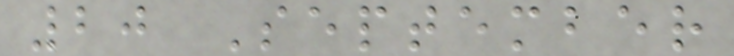20 September
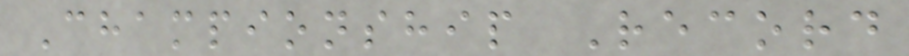Championship Record
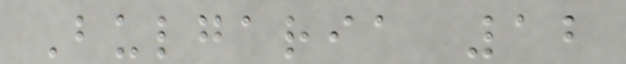Bulgaria 12
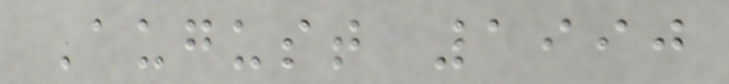August 1990
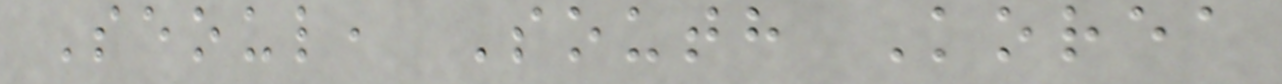Seoul, South Korea
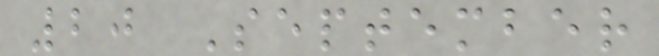20 September
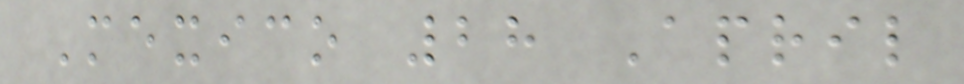Mexico 28 April
